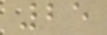25
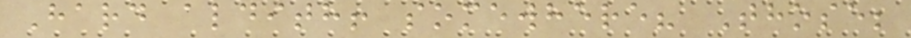Hard aldith! somewhere? Those;
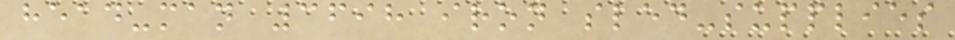head-man 3698 iron sled-supplies
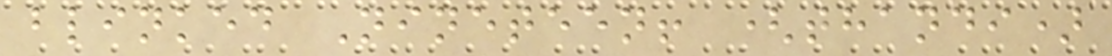blinked Nineteen! (thandi)
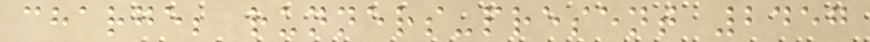charge; runners-present 2457
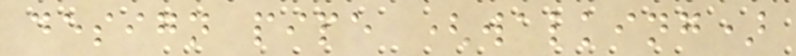design pipe (walking)
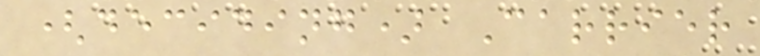(deciding) Carrier
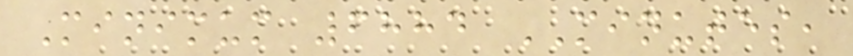Minimum 6884 MINUTES,
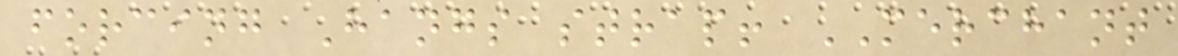forcing Hangs strap! MERCHANT
